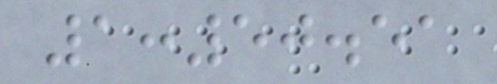1:50.51
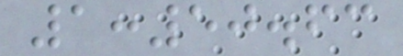1:50.63
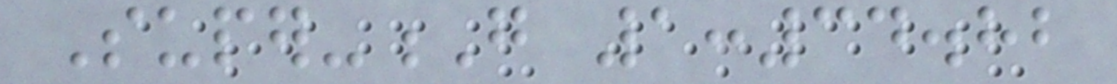Super-G 1:34.82
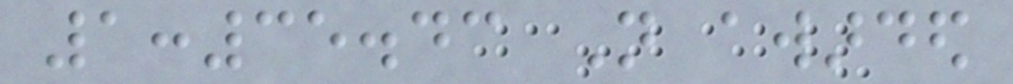1:35.43 Not awarded
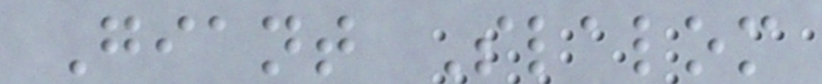Giant Slalom
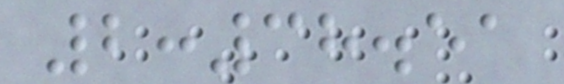2:38.51
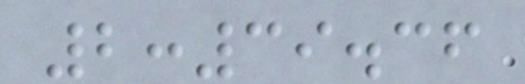2:39.36
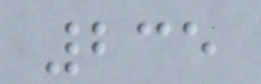235
